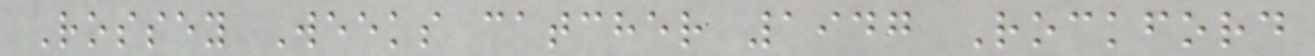Rossey Weeks catcher 1947 Rockford
